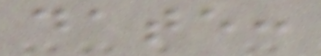date:
